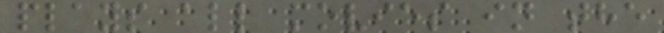plays all movies in the
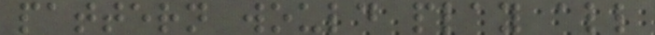pattern would play all
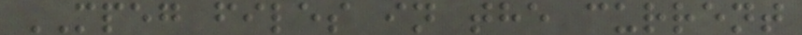MPEG files in the current
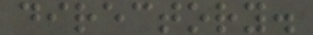directory.
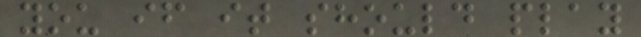you if it should play
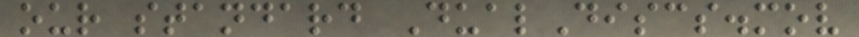our standard DualDiscs.mov
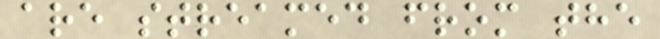are streamed from the
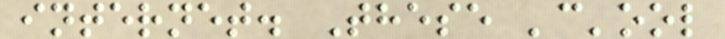internet. These 'c'ool
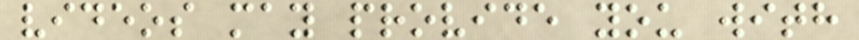videos may provide you with
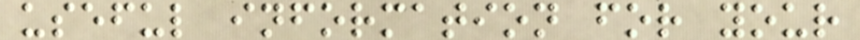useful information for your
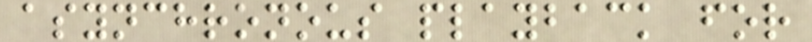asynchronous playback for
